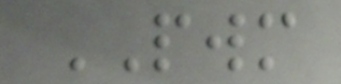PWM
